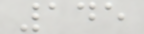145
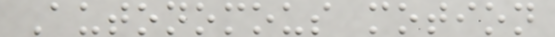Autonomous motion
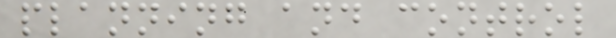planning and control
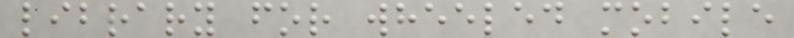library for wheeled mobile
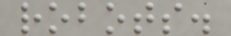robots.
